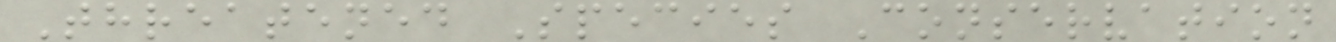Threatened Species Conservation
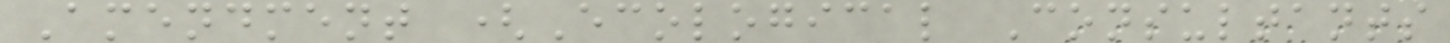Amendment (Ecological Consultants
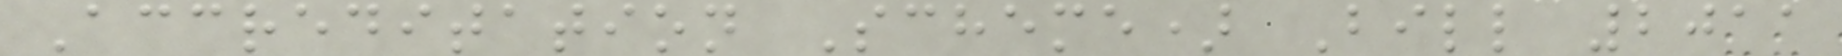Accreditation Scheme) Bill 2011
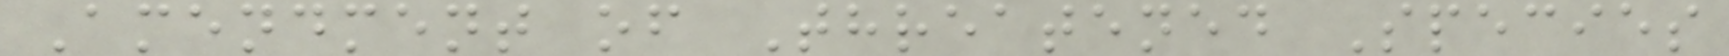Amendment of Threatened Species
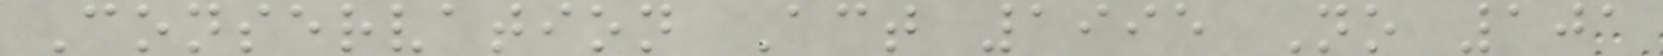Conservation Act 1995 No 101
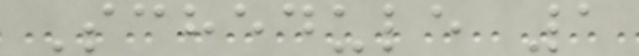Schedule 1
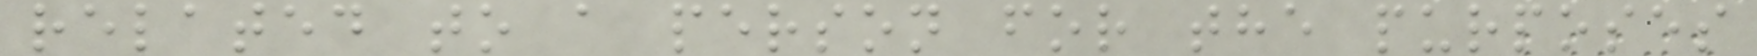related to a person for the purposes
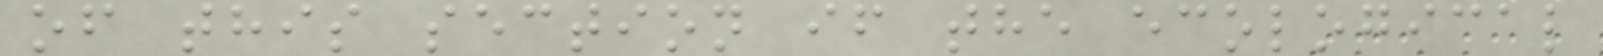of this section if the ecological
